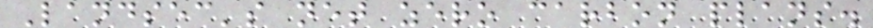Landsec's net zero carbon plans.
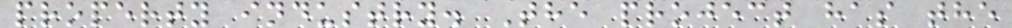property industry. The project has the
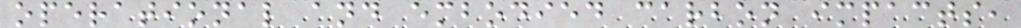operational and embodied carbon impacts,
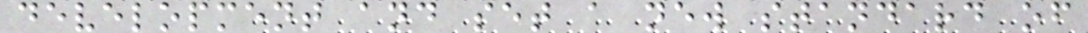development and set a new standard of
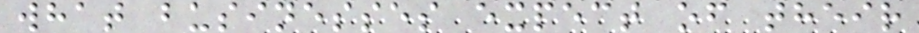what businesses expect of their
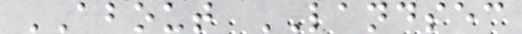ABOUT LANDSEC
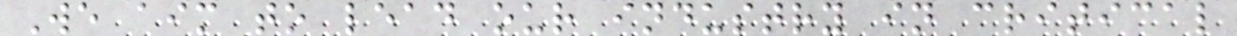We aim to lead our industry in critical
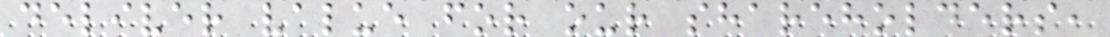deliver value for our shareholders,
